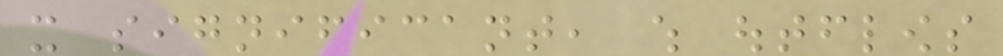it significant, which outflows
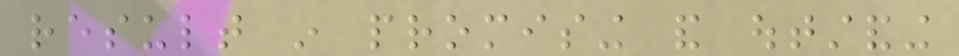result in promising and outstanding
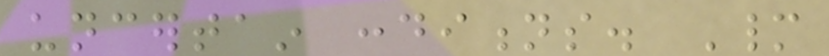uncertain conditions. Many
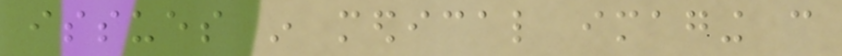issues in medical imaging can
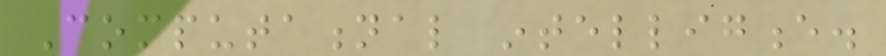Computational intelligence.
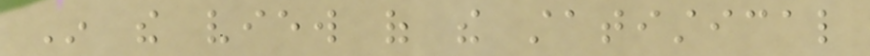In the view of the statistical
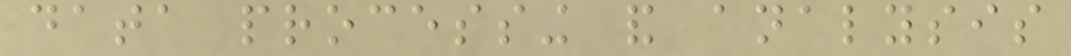data processing and analysis
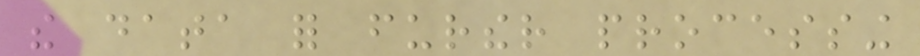the data for further processing
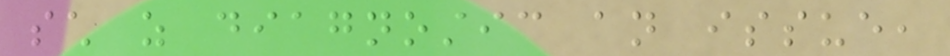such as diagnostic an issue,
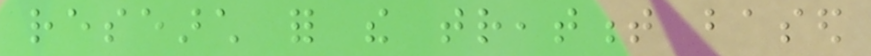research for the treatment based
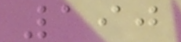190
